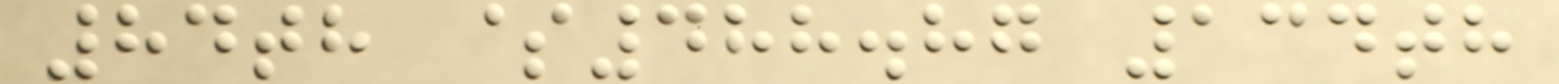84th $488.87 134th
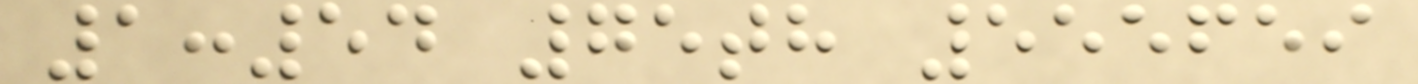1:54 75th 555659
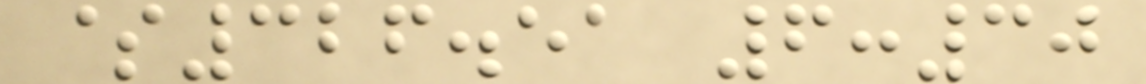$326.51 6:30
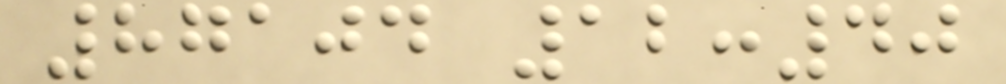87104 12:40
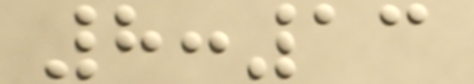8:13
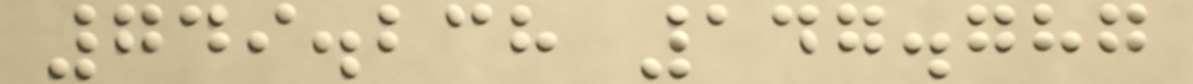749.238 147.787
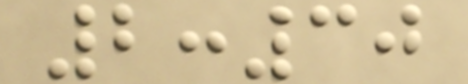2:30
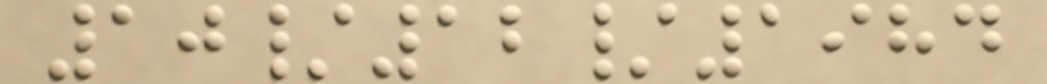10/12/1984
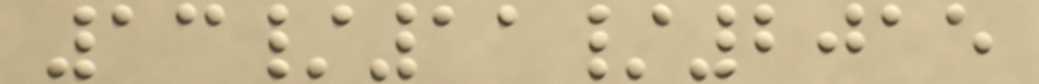13/11/2015
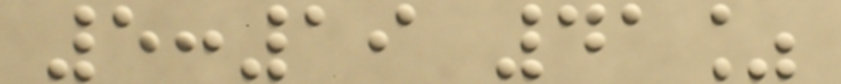5:19 41%
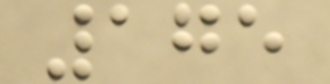175
